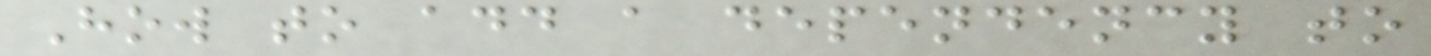How to add a dependency to
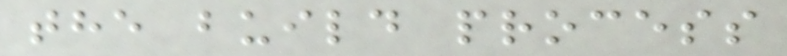the build process
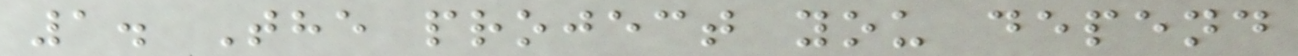1. The project you depend
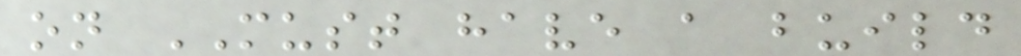on MUST have a build
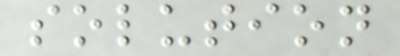solution
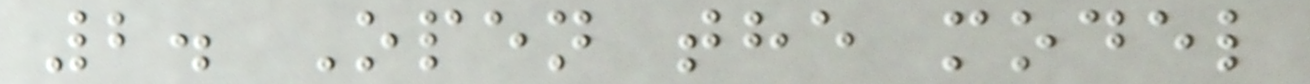2. Open the model
